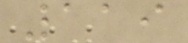119
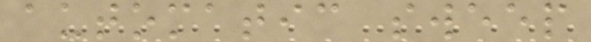automatic sweep
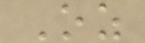Oz
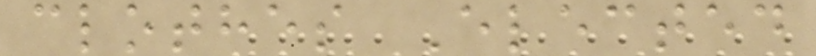clothes Elected
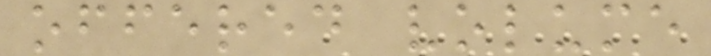offered volume
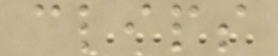clips
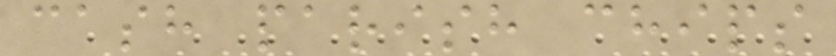cash parish chips
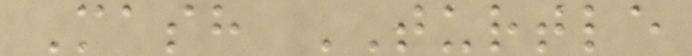Mash TURTLE
